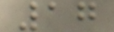17
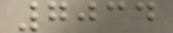7034
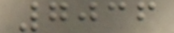7036
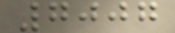7007
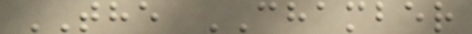THE CHAMBER
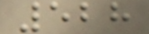528
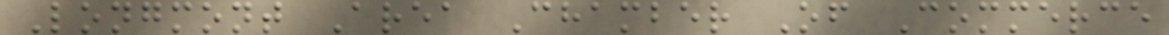Longmont Area Chamber Of Commerce
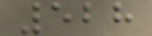528
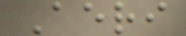Aeri
